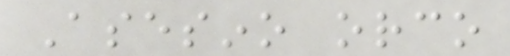Asesino orco
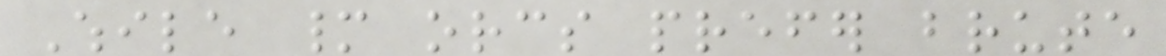While many orcs prefer brute
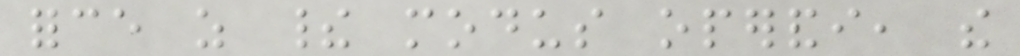force as their modus operandi, the
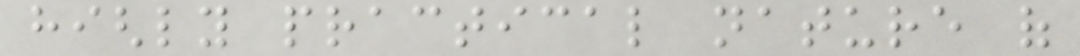highly practical nature of
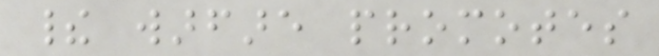their warfare promotes
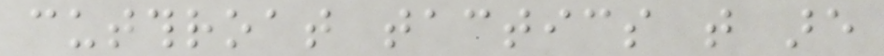cutthroat tactics that are
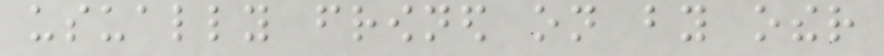usually frowned on by other
